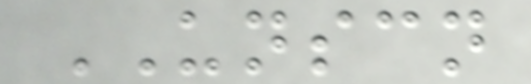UNSCN
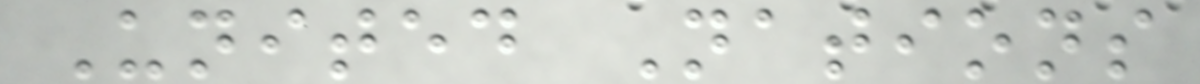United Nations
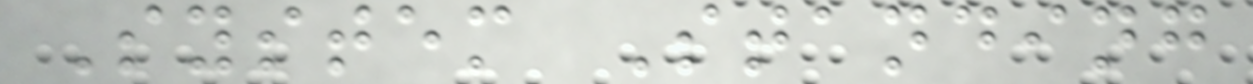System Standing
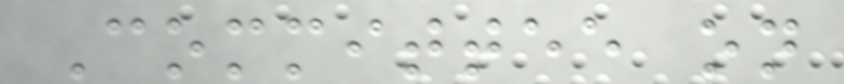Committee on
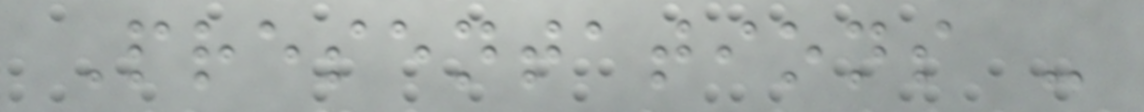Presentations -
